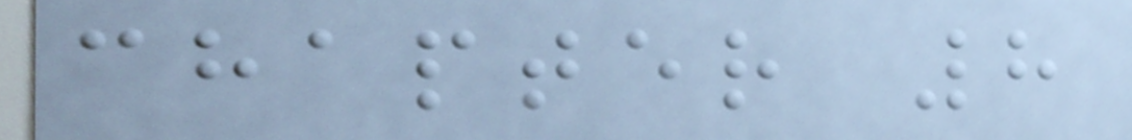chapter 8
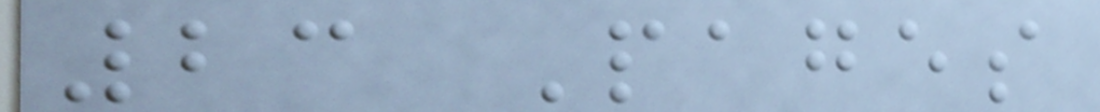23 Pages
